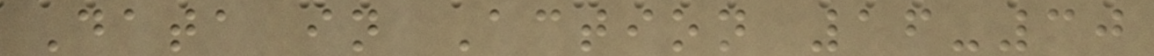Data in Action 16-30
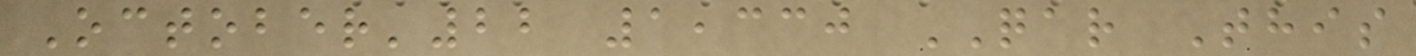October'22 1,330 QAR This
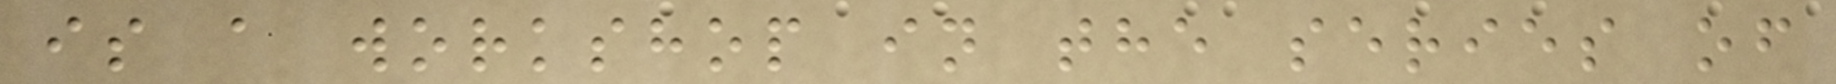is a workshop in the series of
